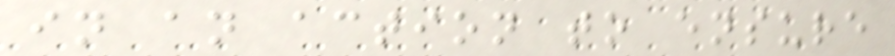in an action to ensure
